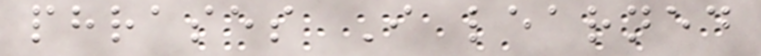phrases I learned
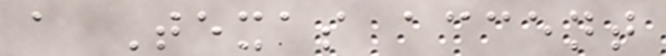a Texas accent
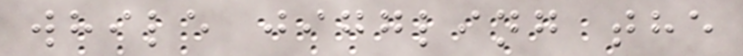while jiggling the
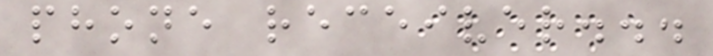phone receiver...
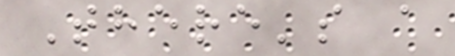There's a
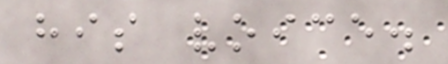his voice.
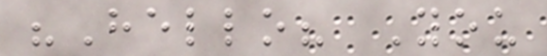"Hello? You
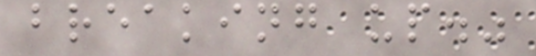breaking up."
